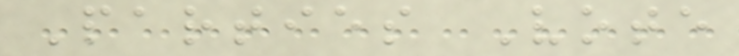Parties Vote
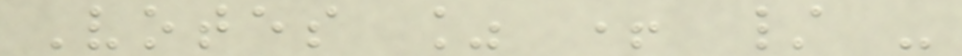Votes % + / -
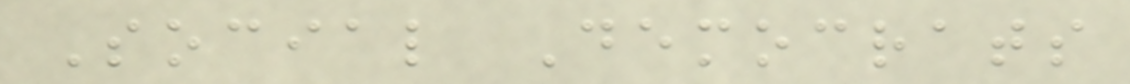Social Democrats
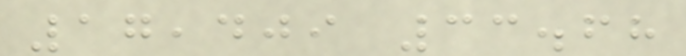17,409 33.68
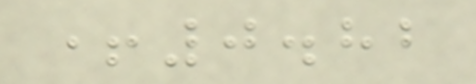+0.82
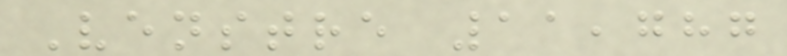Venstre 11,787
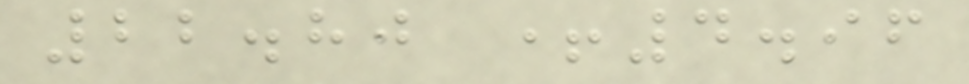22.80 +4.96
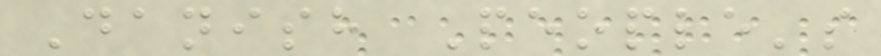Danish People's
